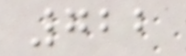722
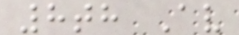8th Av
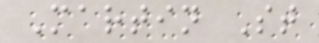Martin St
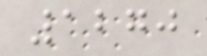1270
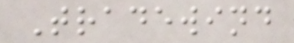Tradewind
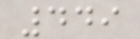449
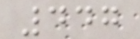447
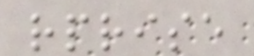rprise
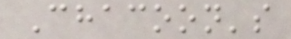Chacoon's
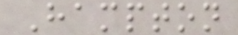Hampton
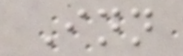Inn
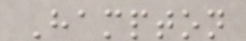Hampton
